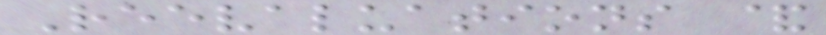Reevaluations &
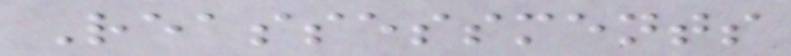Reassessments
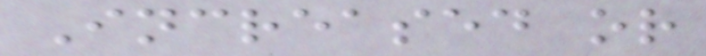Increased or
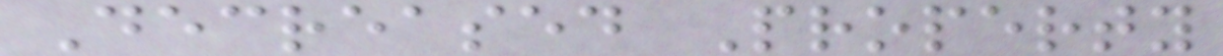Decreased Property
